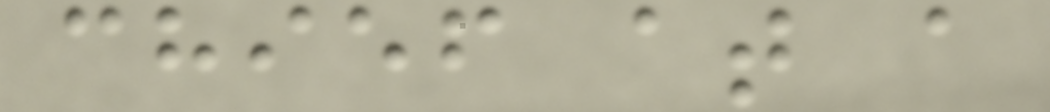chief at a
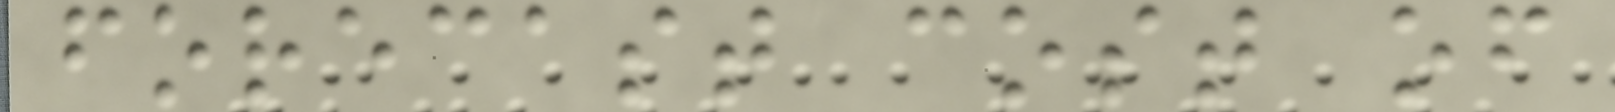forecast cost of
